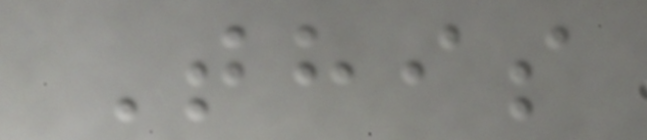This
